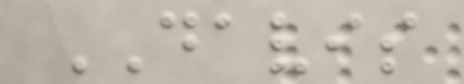DAVIS
